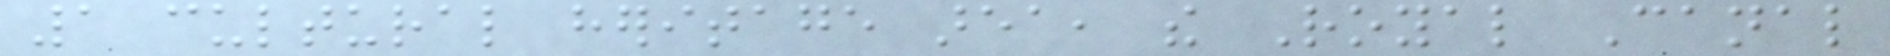1 cultural heritage area, the Royal Canal
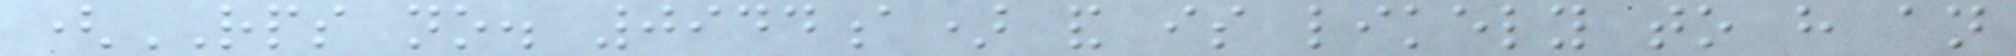(RPS no. 0944a) and is likely to have an
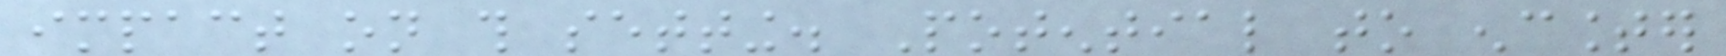impact on this setting. Potential to encounter
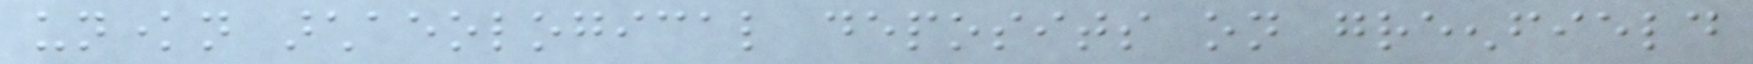unknown archaeological deposits on greenfield
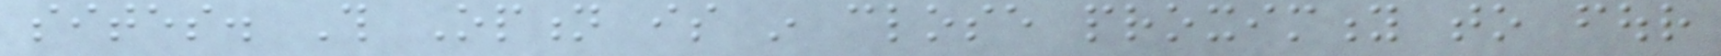sites. This Option is in close proximity to four
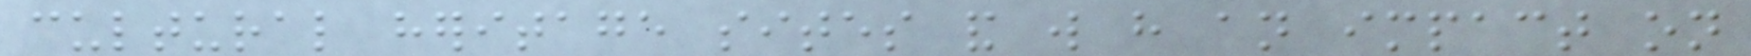cultural heritage sites and will have an impact on
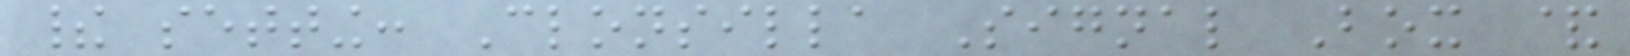their setting: Clonsilla Signal Box &
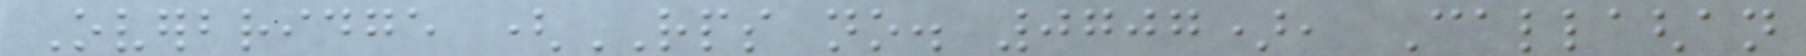Overbridge (RPS no. 0707), Callaghan
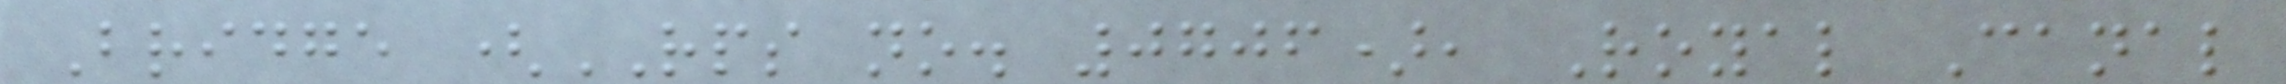Bridge (RPS no. 0706), Royal Canal
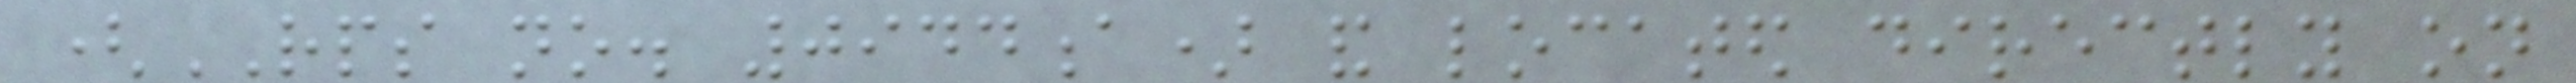(RPS no. 0944a) and located directly on
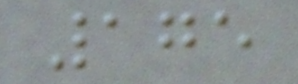175
